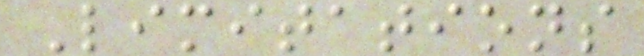Limitations
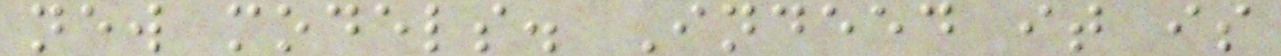new models. Indeed it is
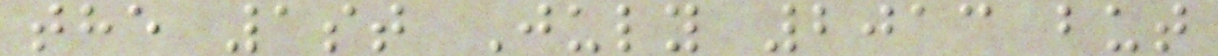the 1st July 2013 but
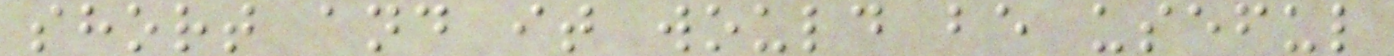short and it would be useful
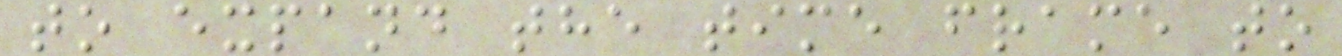to expand the time frame to
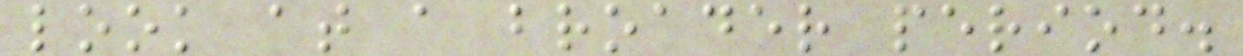look at a broader period.
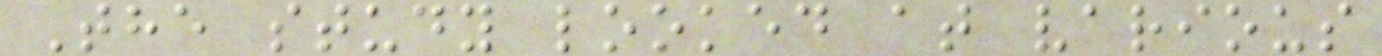The study looked at various
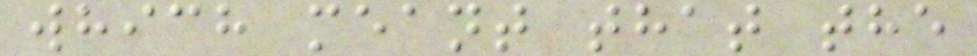which meant that the
